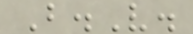B.V.
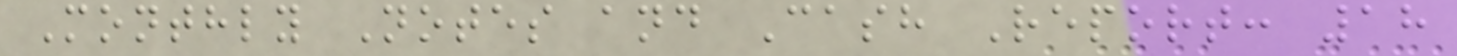Monthly Notes and Cash Report: 18
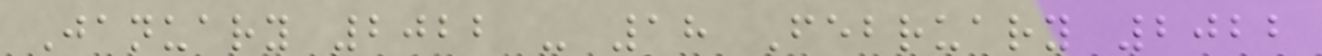January 2022 - 18 February 2022
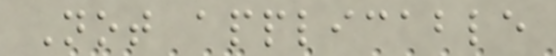Not applicable
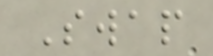Swap
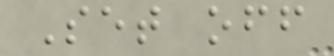Set off
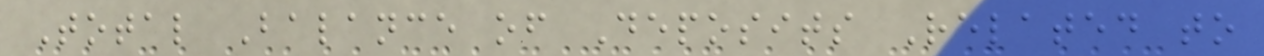Total Balance of Deposits Related to
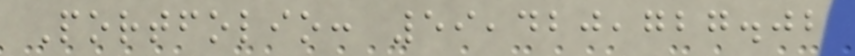Portfolio: 59,420,727.02
